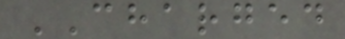CHARGED
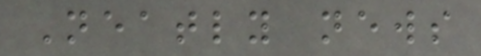Neatly news
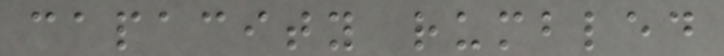capacity rumbled
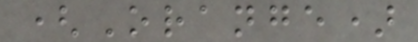(Orange)
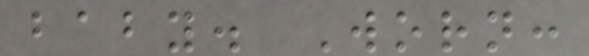baby. Worn:
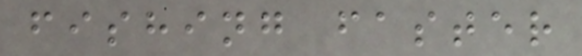fishing faster
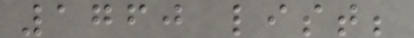1760 list;
